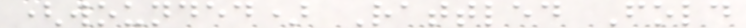(wounded) Rattled Fold
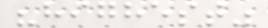"highest"
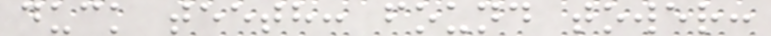duck teeth: found tower:
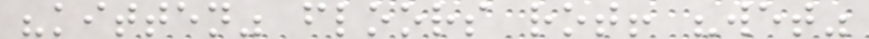"kitten" floors rot! "wet"
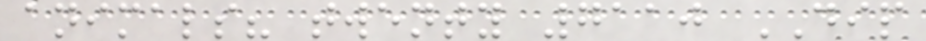animals? twenty 7110 DIP
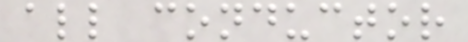all conductor
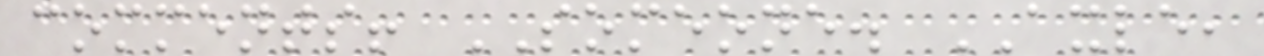comments! SOMEONE. AXLE,
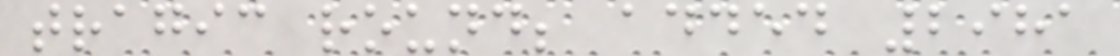tragic round; added 2981
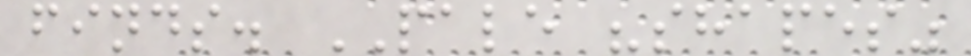finds. PALE "shapes"
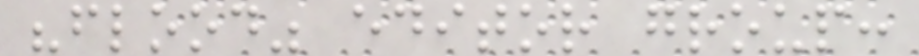"flood" editor group:
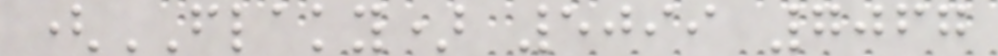(FLAKY) 5099 7067
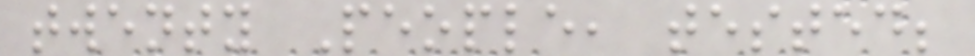twenty People, tested;
